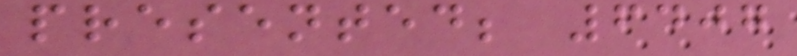presented; 6407
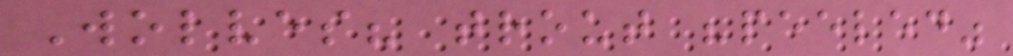Wolves? trout "peeled"
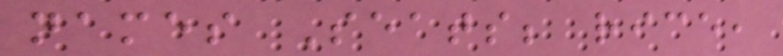names Seats; rice,
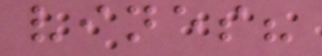vines?
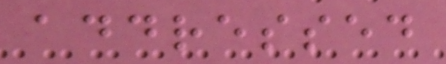addressed
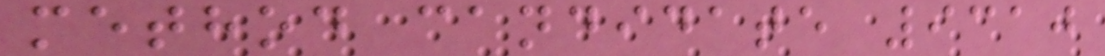method candidate 9310
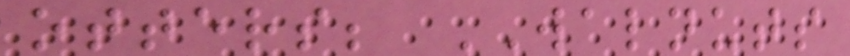otters; WALNUTS
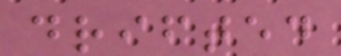drifted
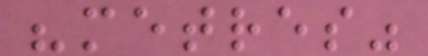"metres"
